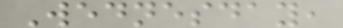Wednesday,
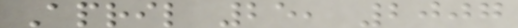April 25, 2007
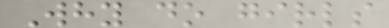Why do girls
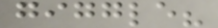giggle?
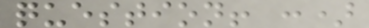question! :)
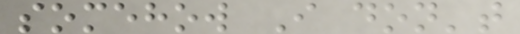somehow I don't
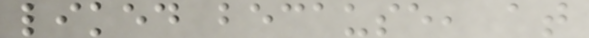liked because, at
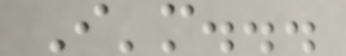I'm...
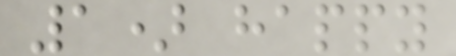1) happy
